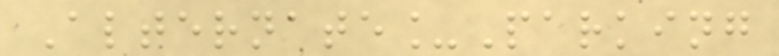Alternate_Parking
